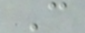C
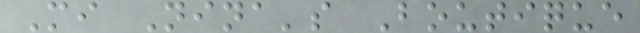Mi Nina's Boutique
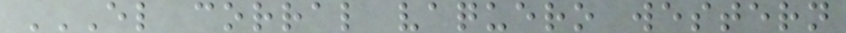EL CORRAL VAQUERO WESTERN
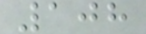108
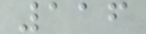116
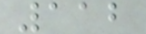112
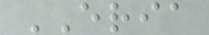ERIA
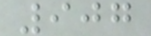907
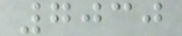7030
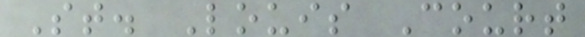St. Louis Court
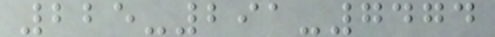225-291-7474
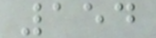154
